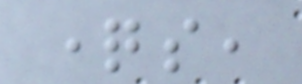questions,
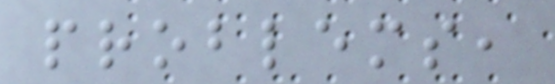problems,
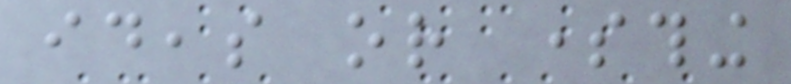ideas or something
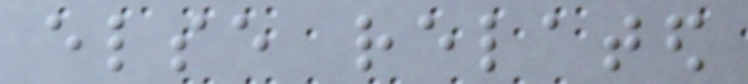else related
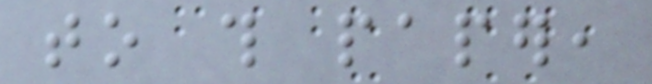to this paper,
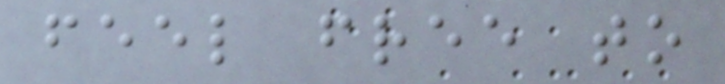feel free to
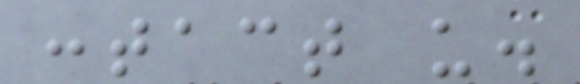contact us.
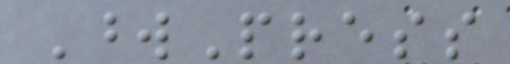WordPress
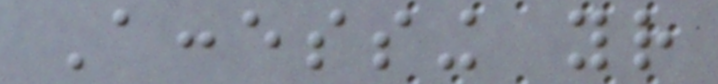Accessing your
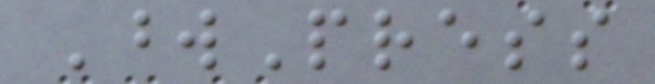WordPress
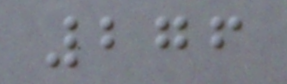276
